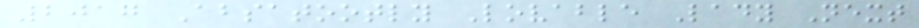2017 Absatootly Lovable Lady Next
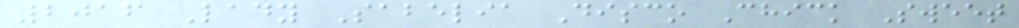2016 Lady Sabelia Disco Chick Sweet
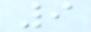9
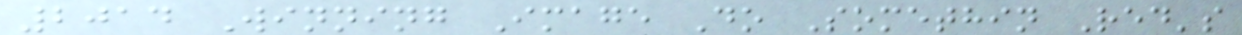2014 Winning Image Do Somethin Red's
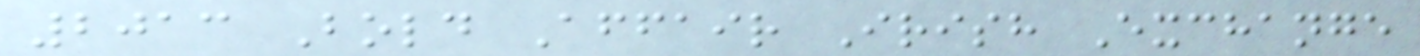2013 Bold Affair Irish Exchange
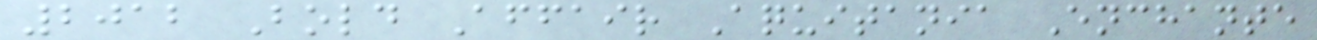2012 Bold Affair Aquitania Enchante
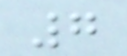7
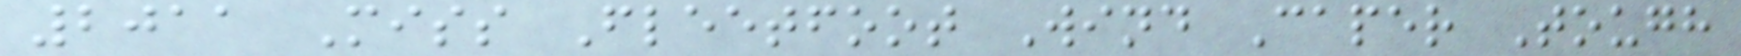2011 Miss Fleetfoot Wind Caper Tough
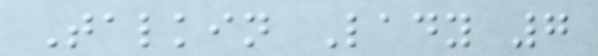Talkin Lady 7
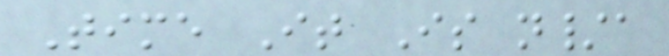Time It Is n/a
